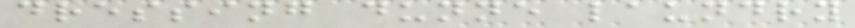dressing dunne laundry
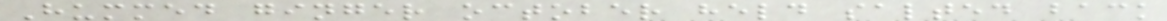Hummed ginger october held salted back
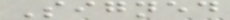Signed
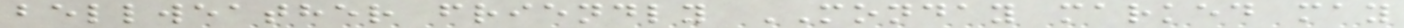bellweather friendly MONDAY marked may
